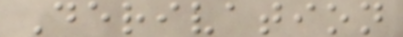Derivation
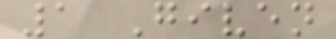1 Given
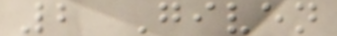2 Given
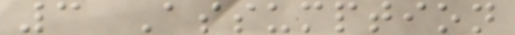3 Assumption
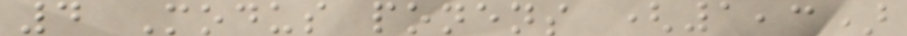4 Modus ponens (1,3)
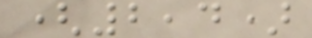(2,4)
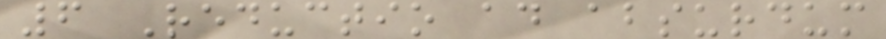6 Reductio ad absurdum
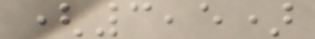(3,5)
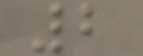2
